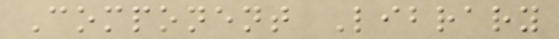Component Library
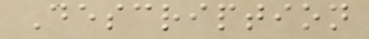Description
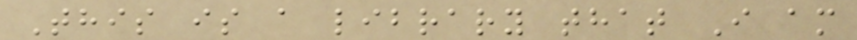This is a library that I am
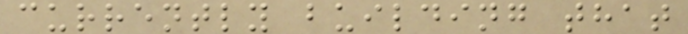currently building that
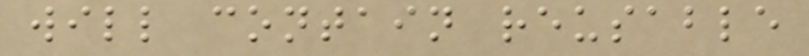will contain reusable
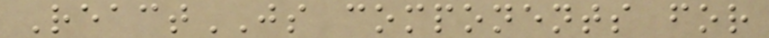ReactJS components for
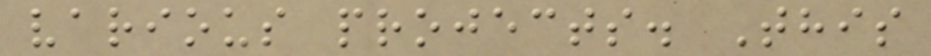various projects. This
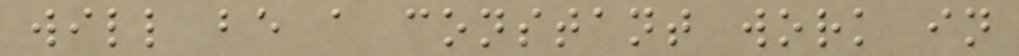will be a constant work in
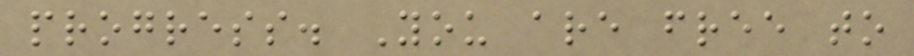progress. You are free to
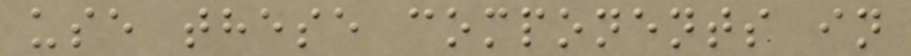use these components in
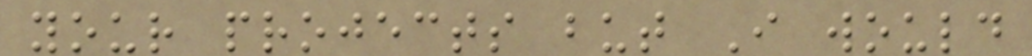your projects but I would
